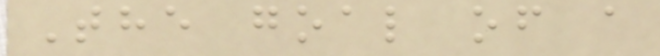The goal of a
